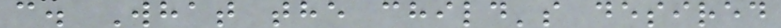c. What the child's desired
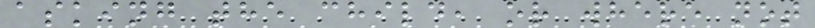asking the child, or where not
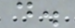d.
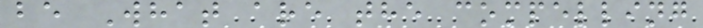be What are the compelling
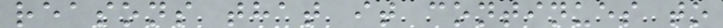reasons that it continues to
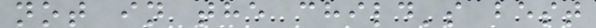not in the child's best
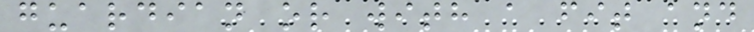guardian or with a fit and
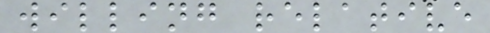willing relative
